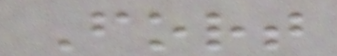Fort
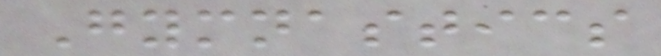Gymnastics
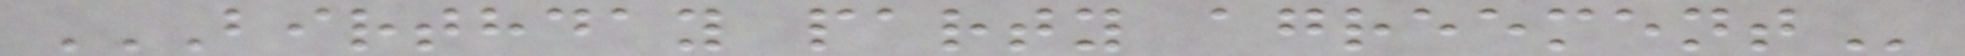BIRTHDAY PARTY AGREEMENT
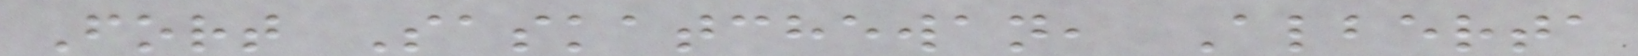Fort Saskatchewan, Alberta
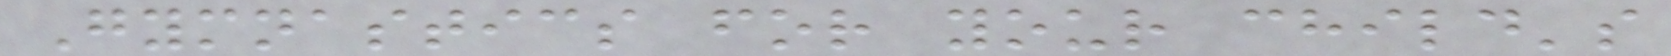Gymnastics for your child's
